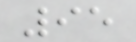95
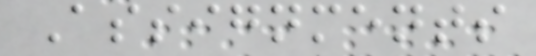Assignments
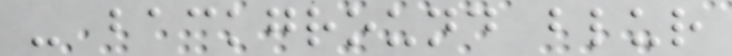- background blur
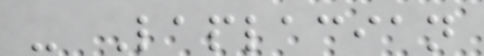- Laplacian
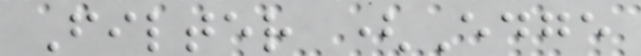Filter (Edge
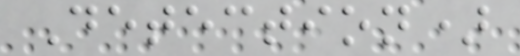Detection)
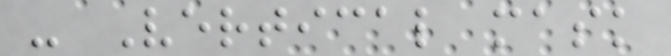- Vertical mask
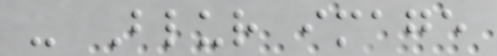- Blur image
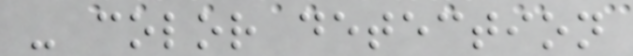- color detection
